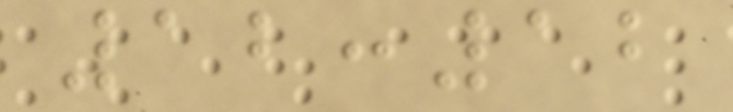12:12
